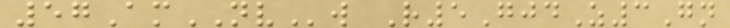57AmNVw R5GjdZ3Gn
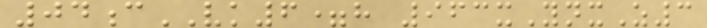04cVK6=h 963xYnxZ3
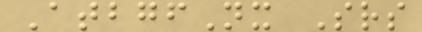AtbgfNx Srs
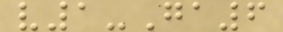v1-Ga6
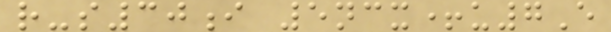r-s30i 5ncx+u7E
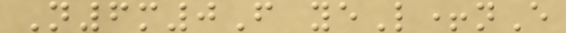N6m0F yeL+nE
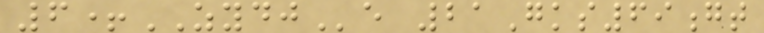6+ZYDJe 21Gks69gt
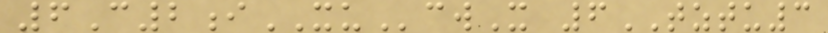6C2iXUcwX 6TZTU3
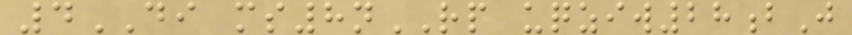4DI ms8nRP uqziw28bJ
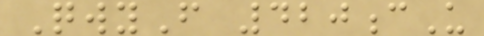QwyF 420cU
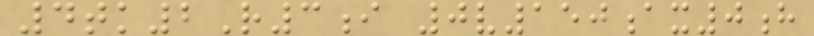4tk2R3i 0v150ax0h
